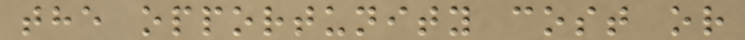the opportunity cost or
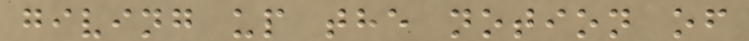giving up the notion of
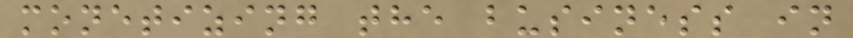monetizing the business in
